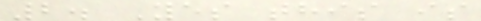2. Yes this is
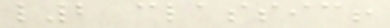l2 classic!
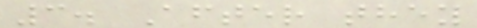3. After they
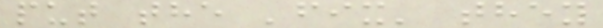put the 'fix' they
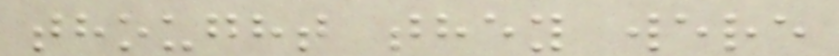thought they were
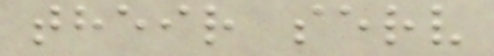their serv
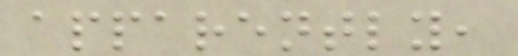apparently,
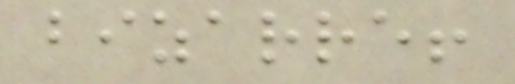bizarre!
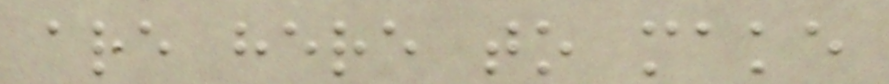are here to make
